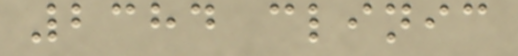2384 clinic
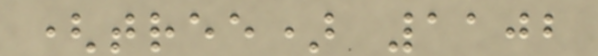(tree) 1102
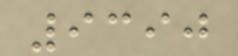9390
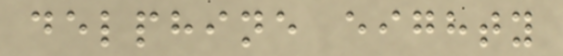delphine eighty
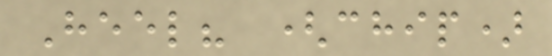Heel? (chip)
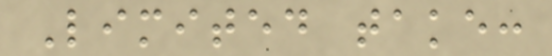Limited take:
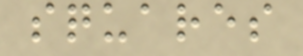squares
